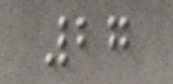27
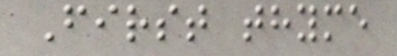First thyme
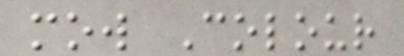mow Colour
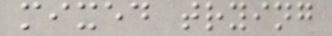mixed trying
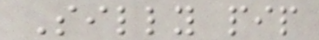Silly pip
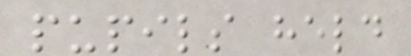pupils held
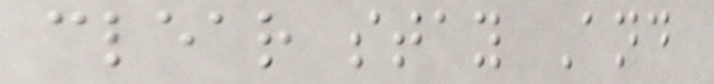clear stay And
